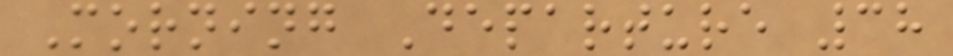Morning Departure 38
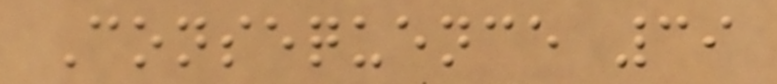Consequence 39
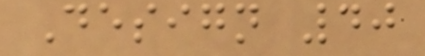Design 40
